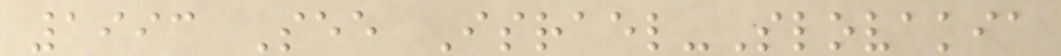1993 See Israel-Slovakia
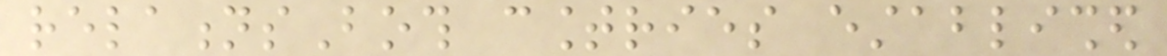relationsBoth countries established
